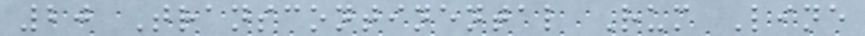20 Transcontinental Rum Line
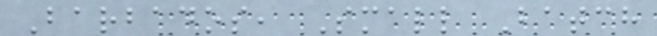Barbados, Small Batch
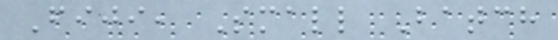Fiji, Small Batch
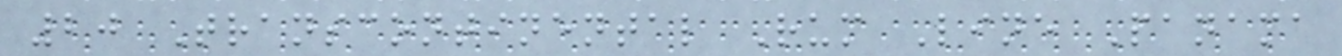20 Transcontinental Rum Line Panama
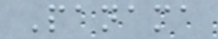Panama
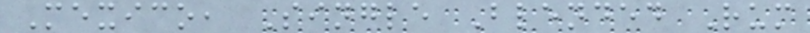Mexico, Single Blended Rum
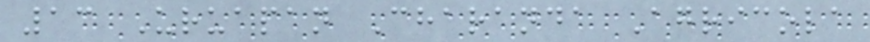13 Uruapan Charanda Agricola
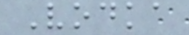Vodka
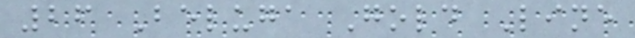26 Beluga Gold Line
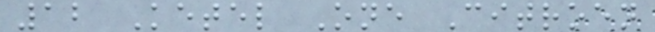12 Ketel One Citroen
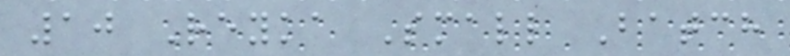10 Reyka Small Batch
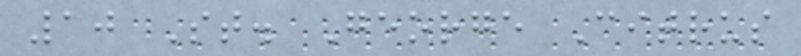10 St. George Citrus
